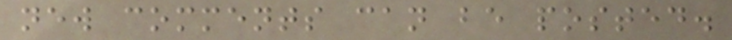new comments can be posted.
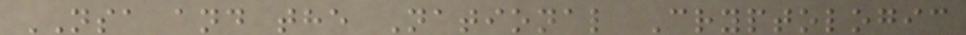NSA and the National Cryptologic
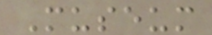Museum
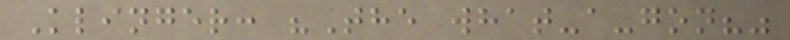Klinger: "The what-a-gon?"
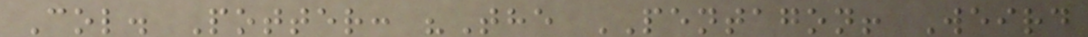Col. Potter: "The PENTAGON! Weird
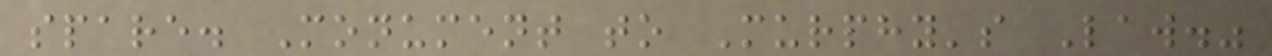spare. Monument to Murphy's Law."
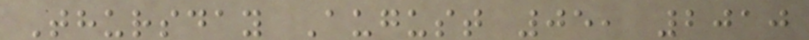Thursday August 05, 2010
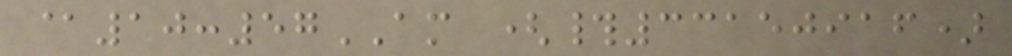@10:57AM (#33150916)
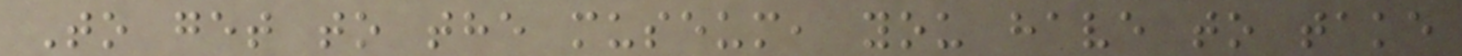To get to the museum, you have to take
